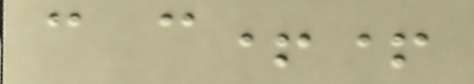c c++
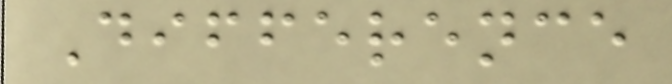Difference
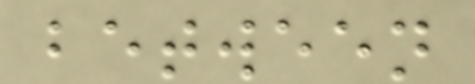between
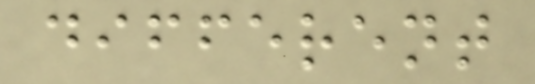different
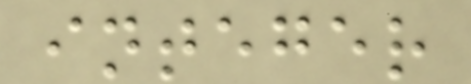integer
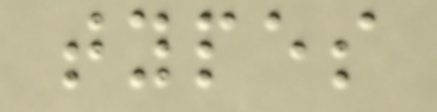types
